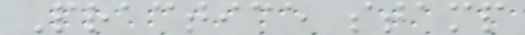Practice stamp
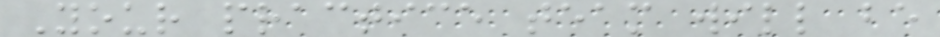Your practice team will be
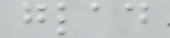glad
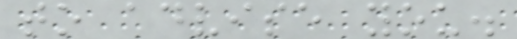to advise you.
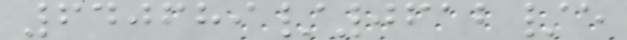640689/0612/e
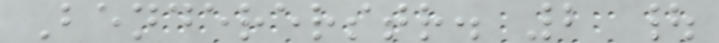Bendererstr. 2 |
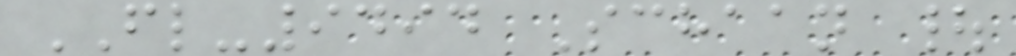FL-9494 Schaan |
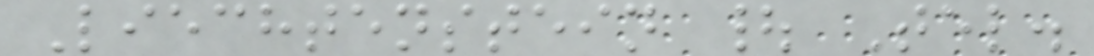Liechtenstein | Tel.
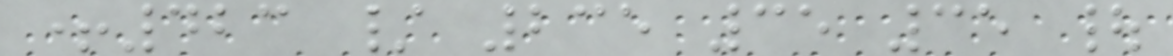+423 / 235 35 35 |
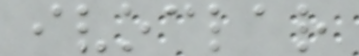ivoclar
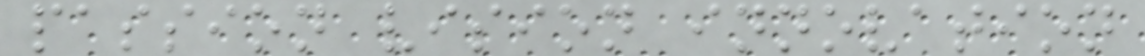passion vision innovation
